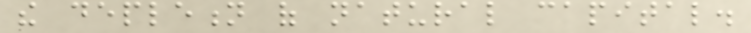the depletion of natural capital.
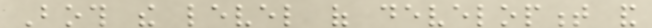Both the level of development and
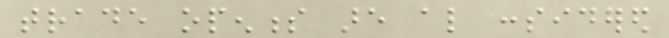trade openness are also considered
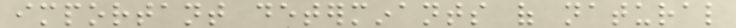important determinants of natural
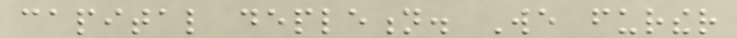capital depletion. We further
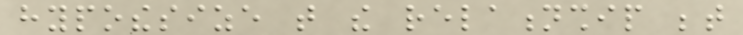hypothesize that the relationship between
